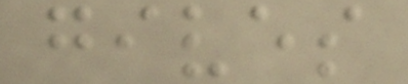gives
